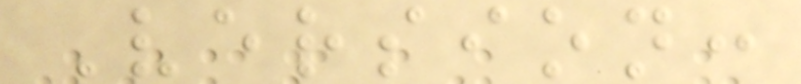Version:
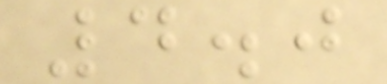4.0
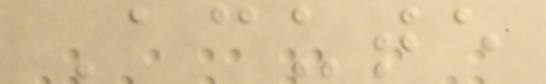Acute
